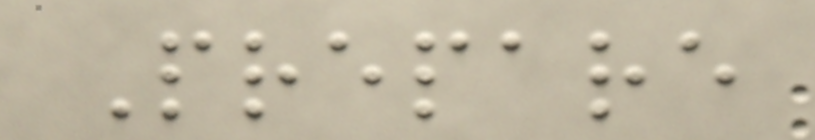Prepare
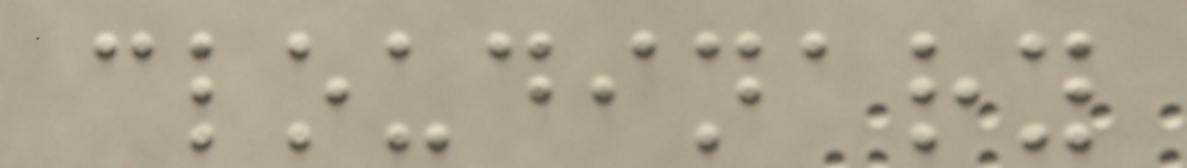cloudinary
